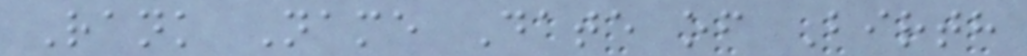Rank Name Date of Birth
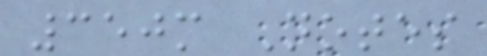350m Notes
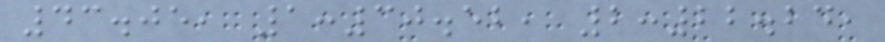43.05, 1:30.52, 2:22.24,
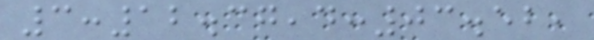3:12.37,4:03.52,
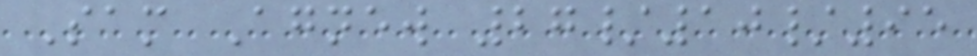Sam Agnew 27/10/95
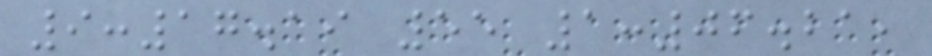9:17.19 55 1:06.21,
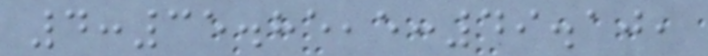4:35.85,5:49.10,
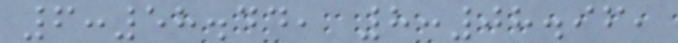6:58.44, 8:08.96,
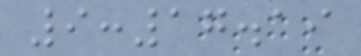9:17.19
